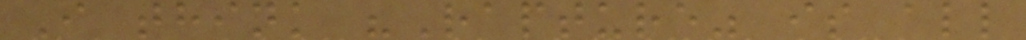I think "Rapture" is all
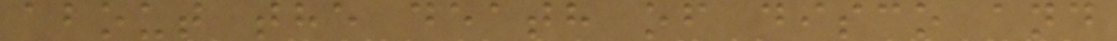about the death of disco and
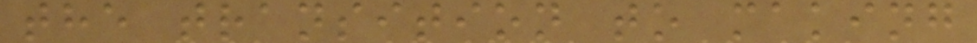the transition to making
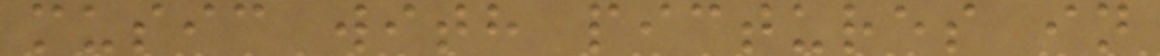music with pictures in
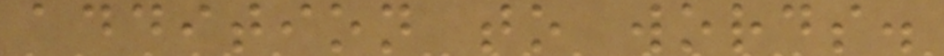addition to words.
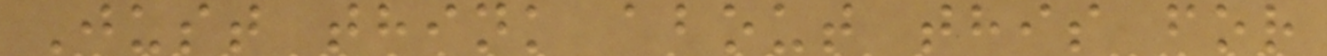Just think about this for
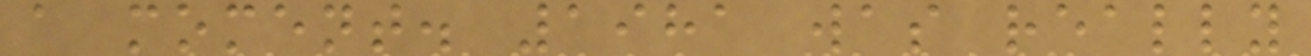a moment. 1981 was really
